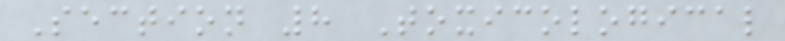Section 8 Toxicological
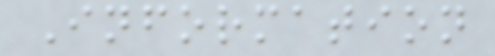Information
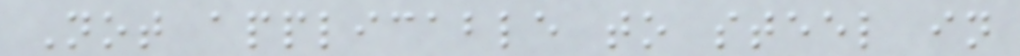Not applicable to steel in
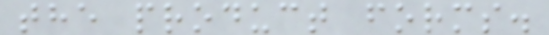the product forms.
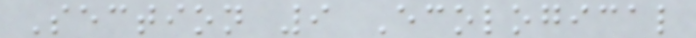Section 9 Ecological
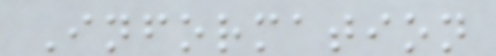Information
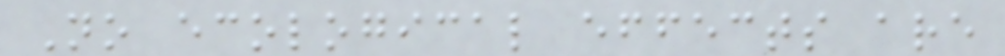No ecological effects are
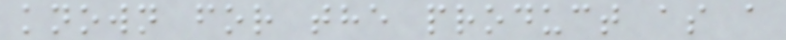known for the product as a
